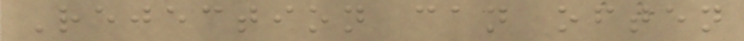Rejection can often
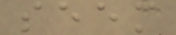seem
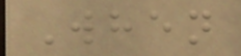When
